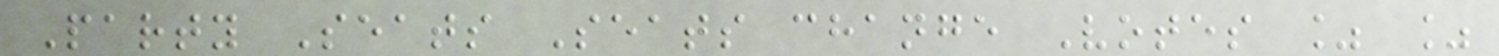Party Seats Seats change Votes % %
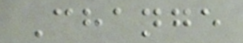Change
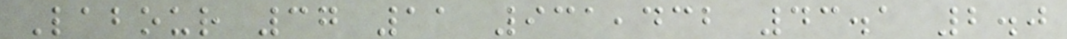Labour 37 11 931,432 43.1 2.0
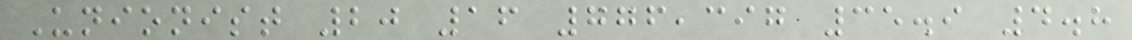Unionist 20 16 776,397 35.9 4.8
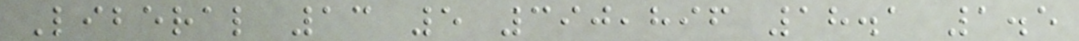Liberal 13 5 390,896 18.1 1.5
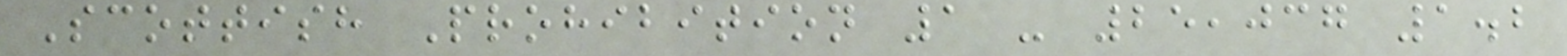Scottish Prohibition 1 - 25,037 1.2
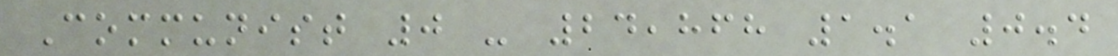Communist 0 - 24,868 1.1 0.4
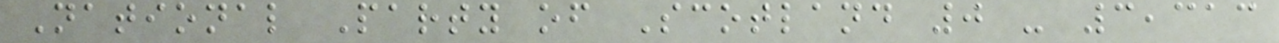National Party of Scotland 0 - 3,313
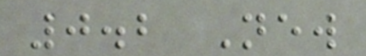0.2 New
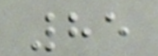85
